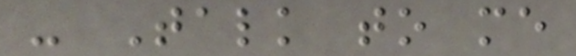- Talk to me
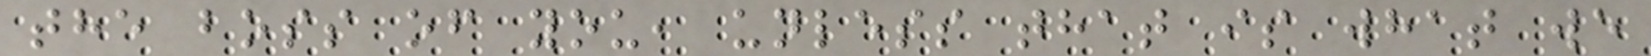the boss of you, unless that is what we
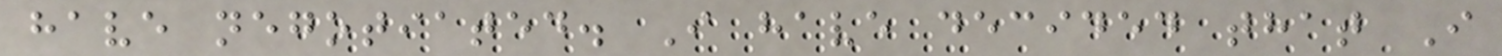have negotiated. I have decided that I
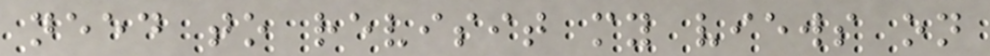need to revisit my views on
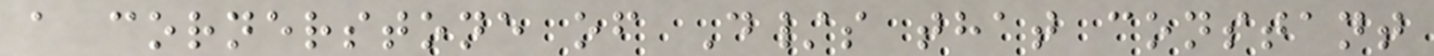a cornerstone of D/s that constant
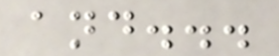and...
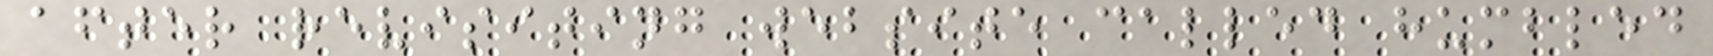after revisiting website called humbled
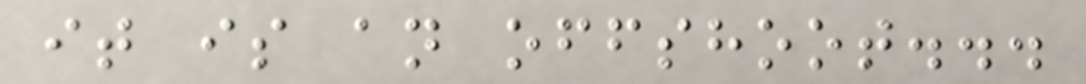it is an offshoot...
